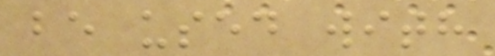be used with
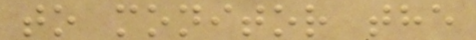to monitor the
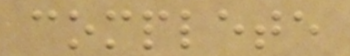complete
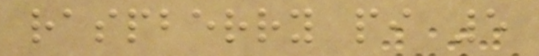raspberry pi 5
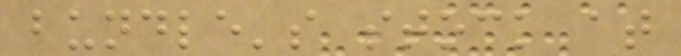bundle's stock at
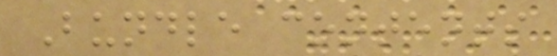Bundle contents
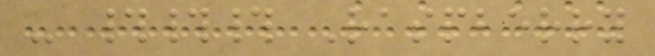- ### Raspberry
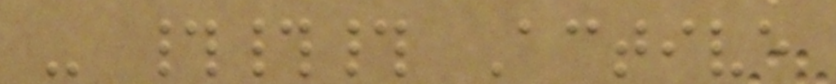- ### Active
